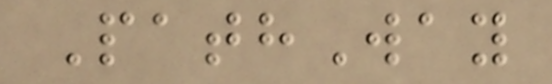PathWay
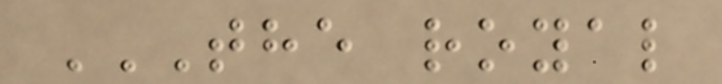THE ROYAL
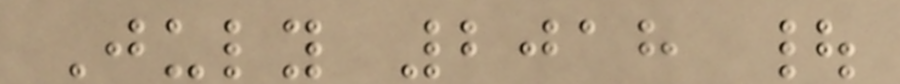July 2018 |
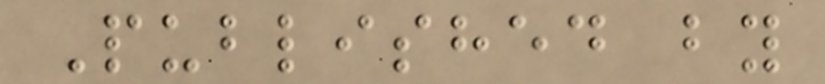Published by
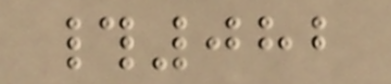#082
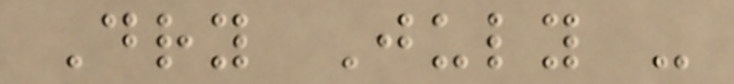Dry July -
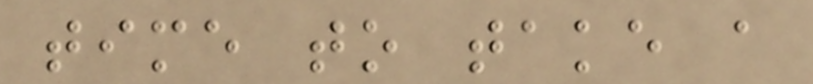time to take a
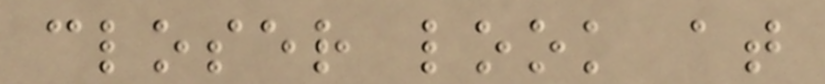closer look at
